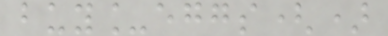buy_eggs()
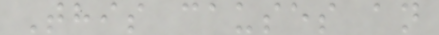This causes an
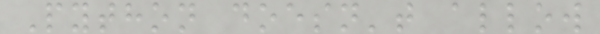Python doesn't allow
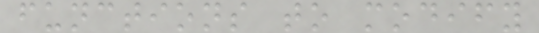functions to modify
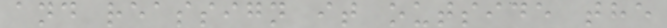and reassign it outside the
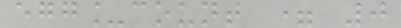egg_count = 0
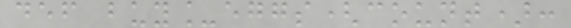def buy_eggs(count):
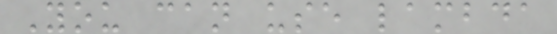You can use lambda
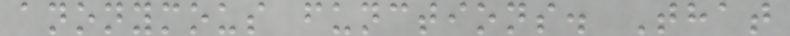anonymous functions. That
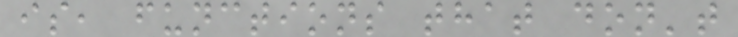is, functions that don't
